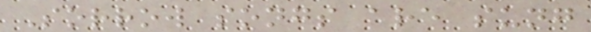Sorrow songs are sung
